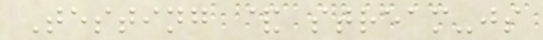Testing & stream-js
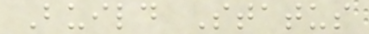Build Status
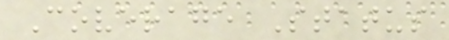Coverage Status
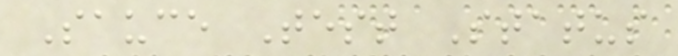Sauce Test Status
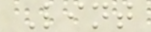Lint
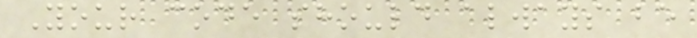Your code should always be
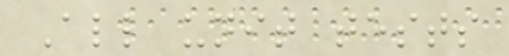All unit tests
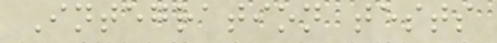Integration tests
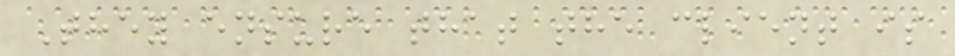They ensure that the client is
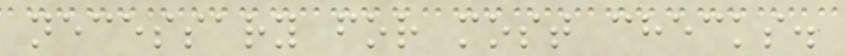necessary for most checks.
